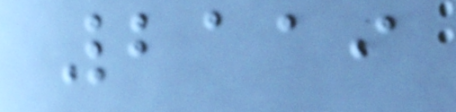2119
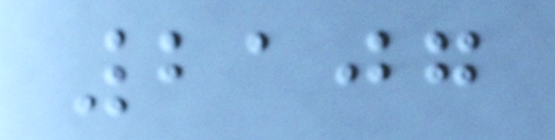2107
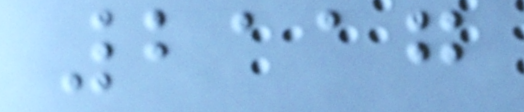2117
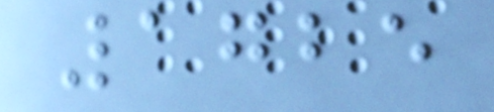1725
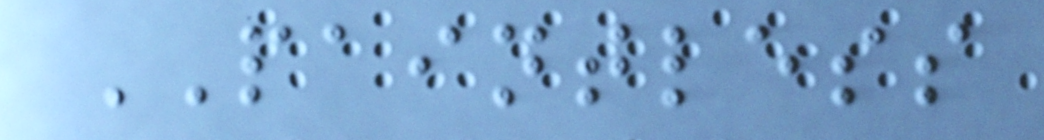PAINTLESS
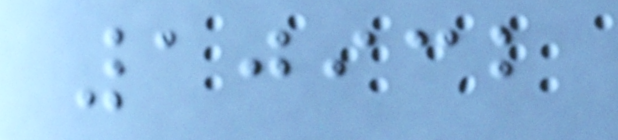10932
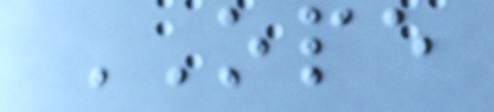OPE
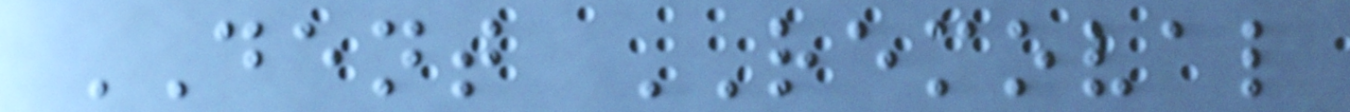DENT REMOVAL
